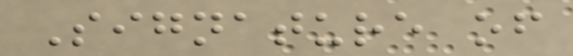Signature of
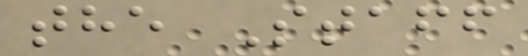the Staff
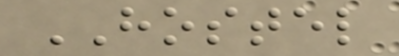HOSTEL
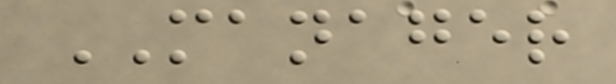MANAGER
